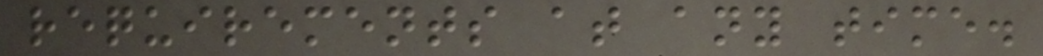requirements at any time.
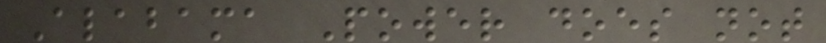Alabama Power does not
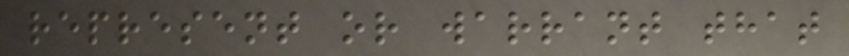represent or warrant that
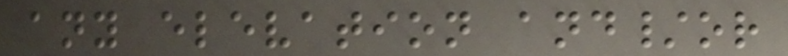any elevation and/or
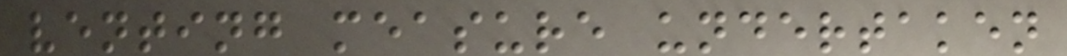venting measure undertaken
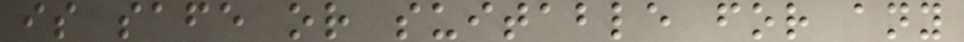is safe or suitable for any
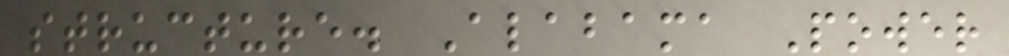structure. Alabama Power
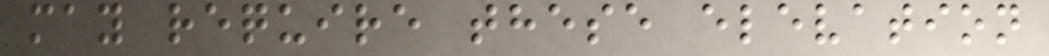may require these elevation
